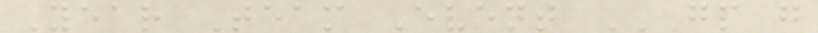Year Team Event GP G
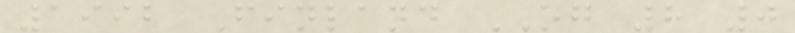1992 Finland OG 8 0
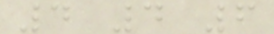4 4 6
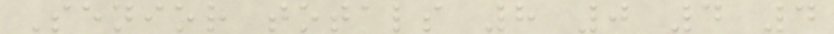Senior totals 8 0 4 4
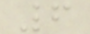6
